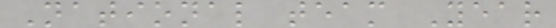National team Year
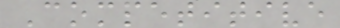Competitive
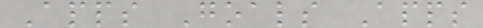Apps Goals Apps
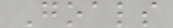Goals
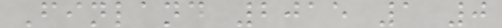Finland 2015 1 0
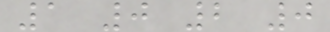1 0 2 0
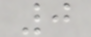0
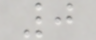0
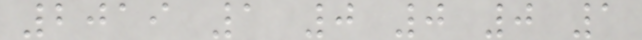2019 1 0 0 0 1
